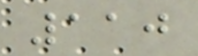110
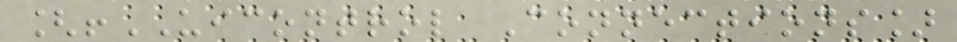[!UICONTROL Connections]
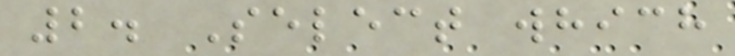2. Select which
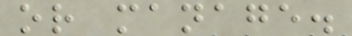or manage.
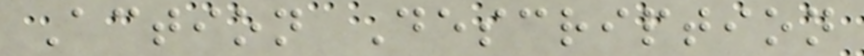Action Description
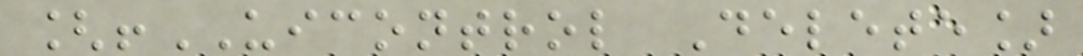[!UICONTROL Delete]
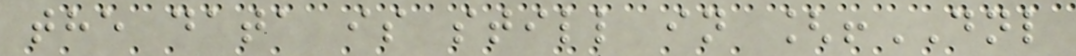the data is still in [!DNL
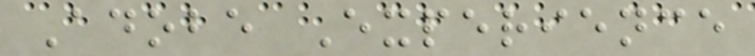Adobe Experience
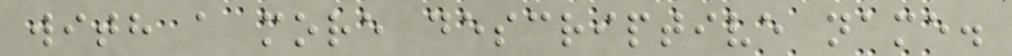with a more descriptive name.
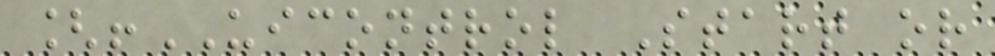[!UICONTROL Start or
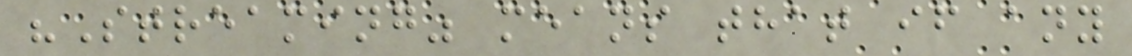"Streaming" means that if any
